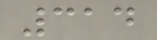314
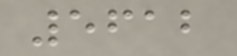5612
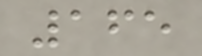165
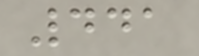441
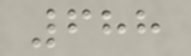688
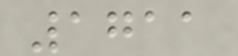1711
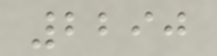2290
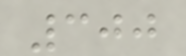300
